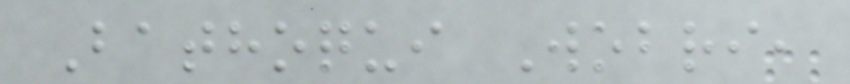Bathoqui Wobri,
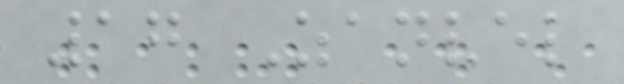17 Zanvel
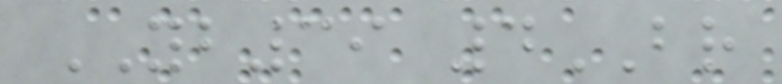YB39 4BR
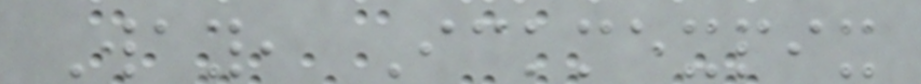Way, Ickmexpix
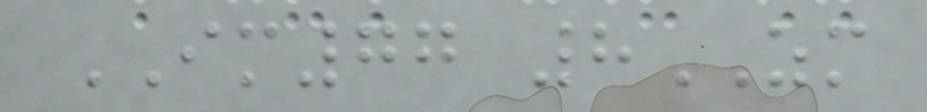IM77 8ZM
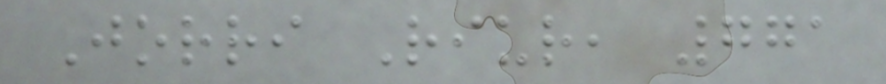Jorri Riur, 771
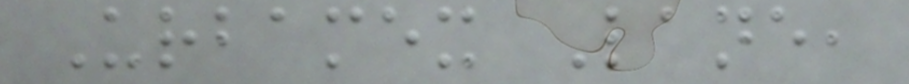Urbamex Lane,
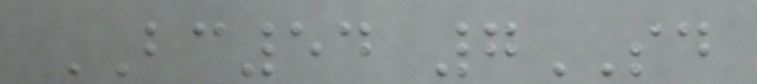BC54 7SD
